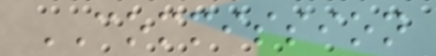COMMISSION
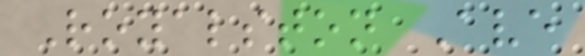Royalston Ave
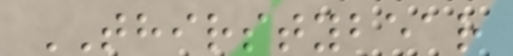THIRSTYBEAR
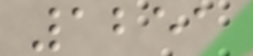1251
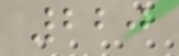220
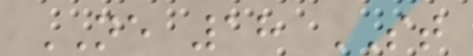NE 18 ST
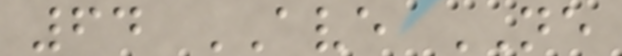64 AVE NE
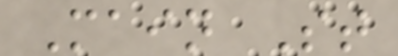Main St
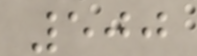500
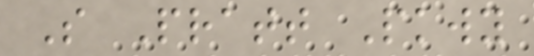S Pratt Pkwy
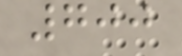700
